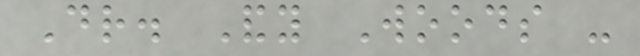Dr. Andy Woods -
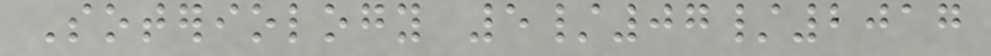Soteriology 5/07/2017
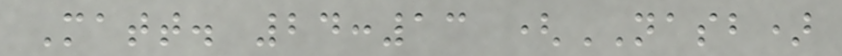Matt. 24:13 (NASB)
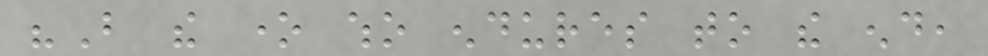"But the one who endures to the end,
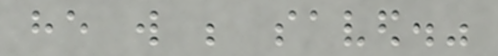he will be saved."
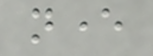never
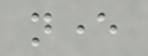never
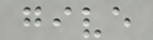give
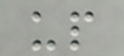up
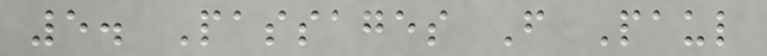5. Passages From Paul
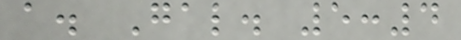a. Gal. 5:4
